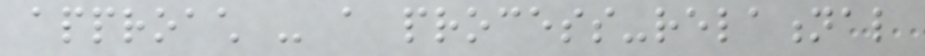approach - a process-relational
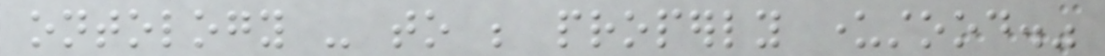ontology - to be properly understood."
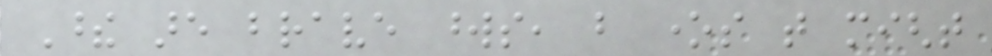These are brave words, but ones that might
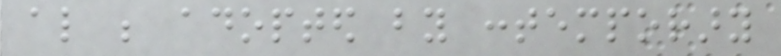also be adopted by contemporary
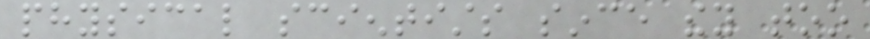physical scientists since they too
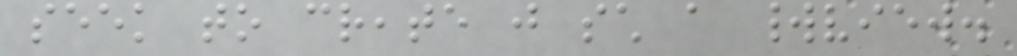seek to create just such a worldview.
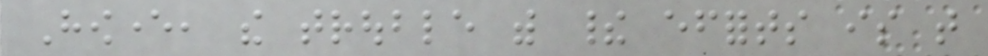However, the trouble with their efforts is that
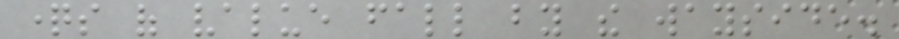questions of value fall by the wayside.
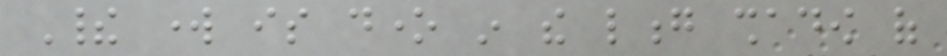Their work is done in the long shadow of
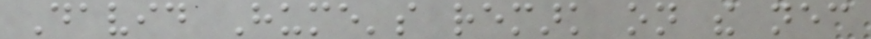David Hume's remark on the necessary
